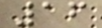16
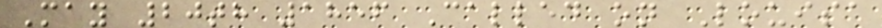May 20th 1856 Called on Louisa
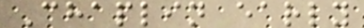Chaplin early
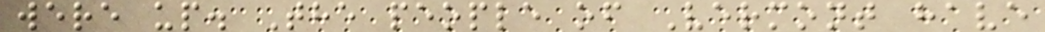were up. The people of Vermont have
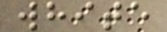white
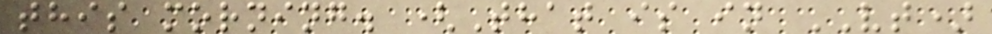this morning. (That is in VT)
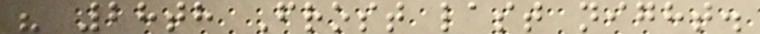" 28th Frost last night.
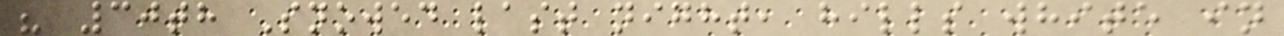" 30th Snowed last night, hills white in
